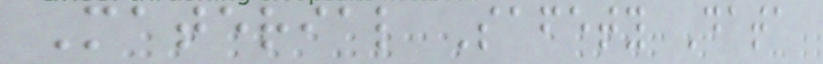Material Safety Data
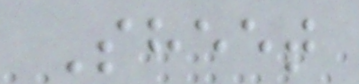Sheet
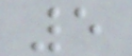5
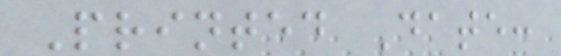Printed Date:
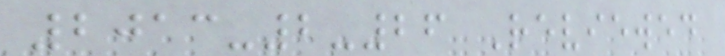2013-2-26 Reviewed
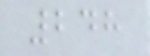248
